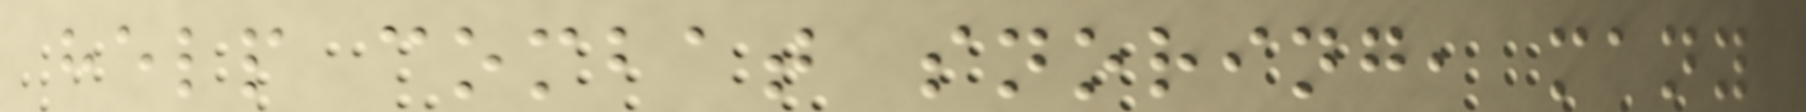help combat snoring, many
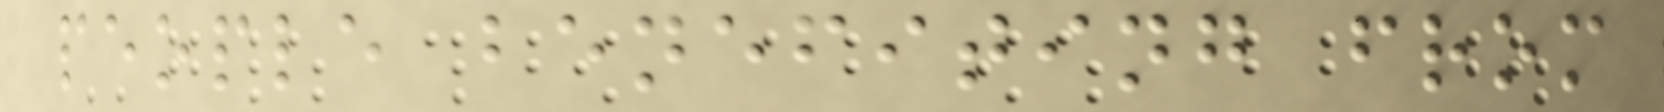people benefiting from
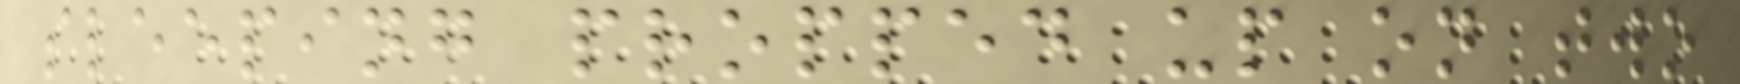sleeping propped up on two
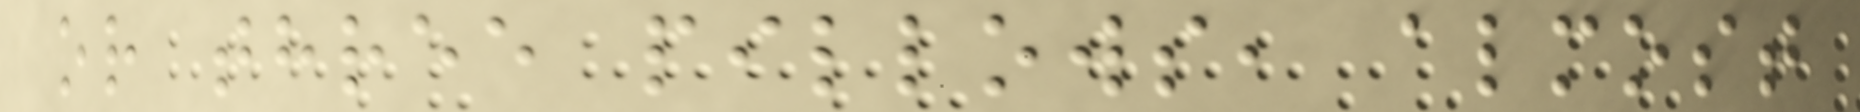or three pillows, almost
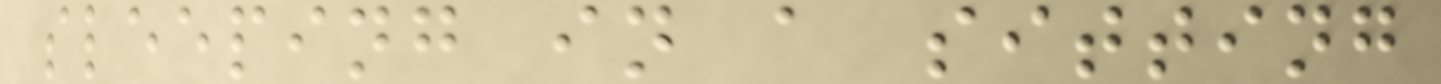sleeping in a sitting
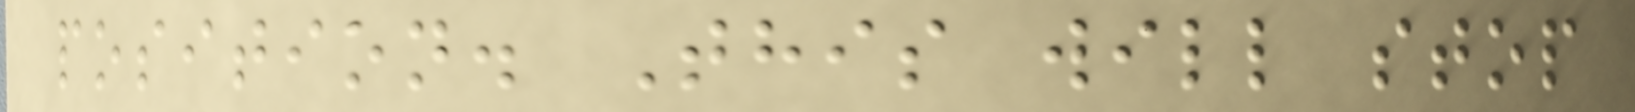position. This will stop
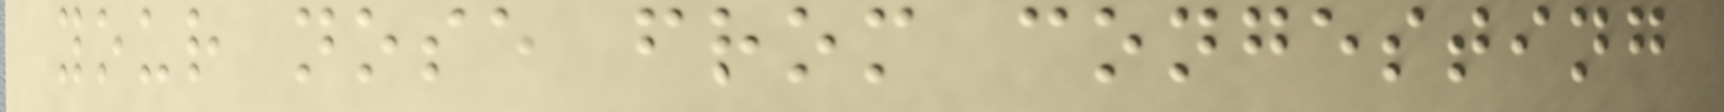your nose from congesting
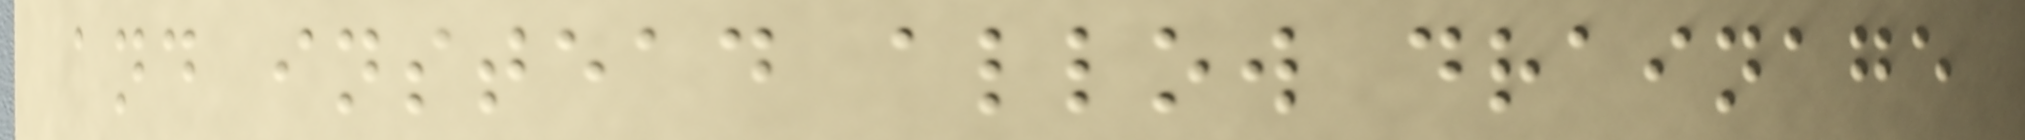and instead allow drainage
